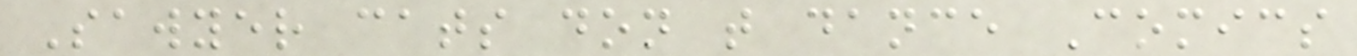Sawyer cats don t dance Comics
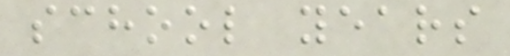school years
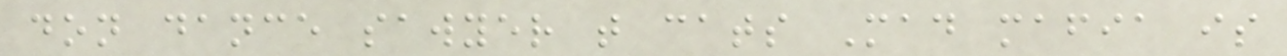don dance sawyer t cats Mad mafia is
